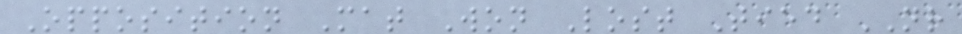Opposition Mat Won Lost Tied NR
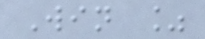Win %
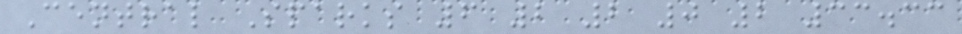Central Sparks 6 2 2 0 2 33.33
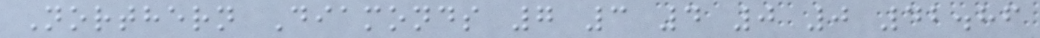Northern Diamonds 7 3 4 0 0 42.86
